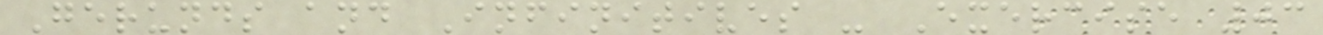Gerunds and Infinitives - Exercise 03
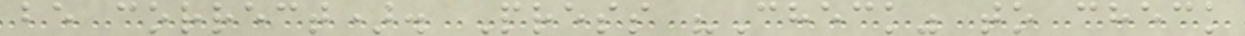be correct). Press "Check" to check
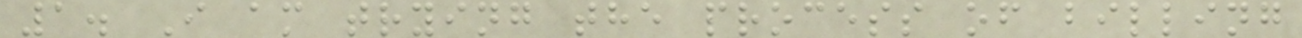1. I am trying the process of billing
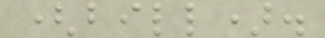(bill).
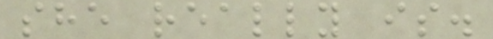she really is.
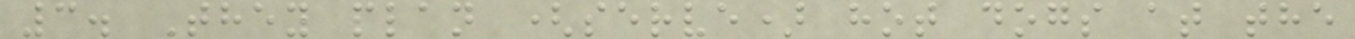3. They plan (serve) hot dogs at the
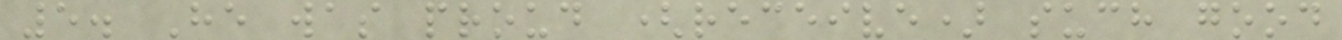5. He was proud (receive) such good
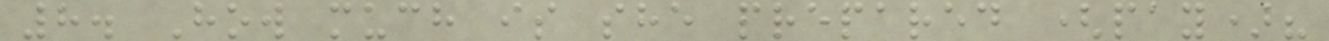8. How much is she prepared (pay)?
